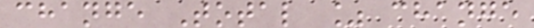change Total % change
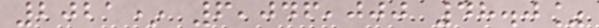2021* 6,046,000 48.0%
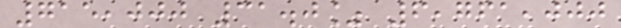715,000 31.0% 6,761,000
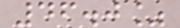46.0%
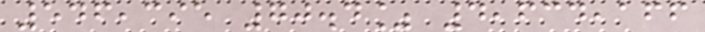546,395 70.4% 4,634,166
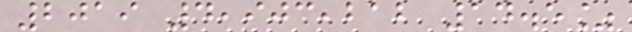2019 4,903,212 14.5%
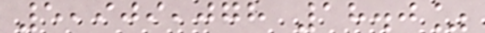5,909,078 18.0%
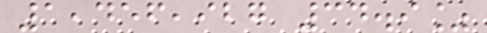1,456,927 34.9%
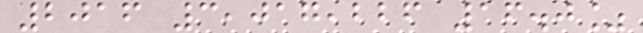2016 3,017,226 16.0%
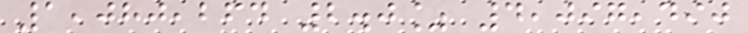1,080,264 2.0% 4,097,490
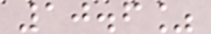10.6%
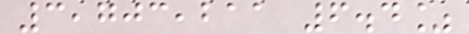3,703,211 6.4%
